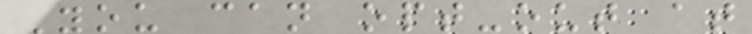You can opt-out at
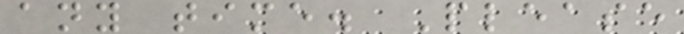any time. Please
